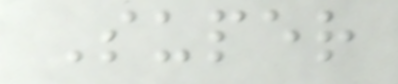Super
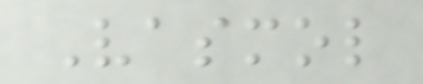Vasmol
